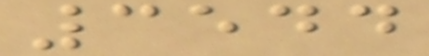3544
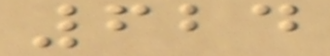624
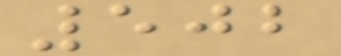502
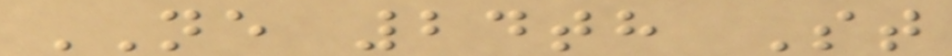NE 24th St
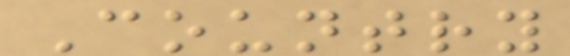Country
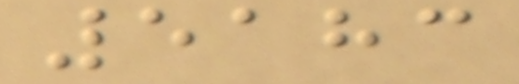5183
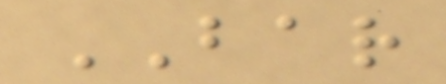BAR
